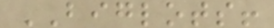BIGLOTS!
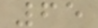65
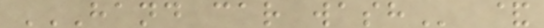HAND CAR WASH &
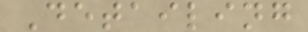Detailing
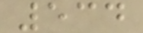534
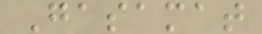Gasamat
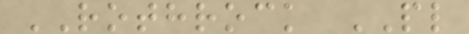ROTHROCK PL
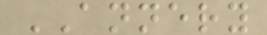ANNERY
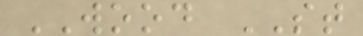WOOD ST
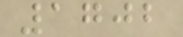1702
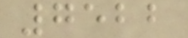7522
